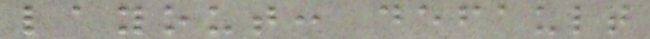layout: default
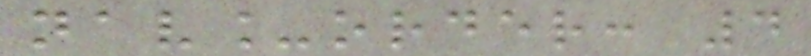nav_order: 4
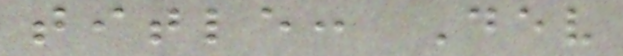title: Dev
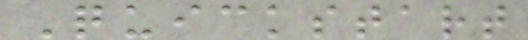Quickstart
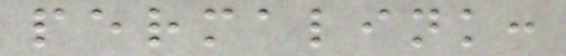permalink:
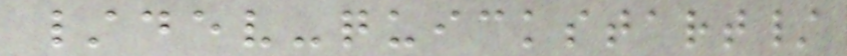/dev-quickstart/
